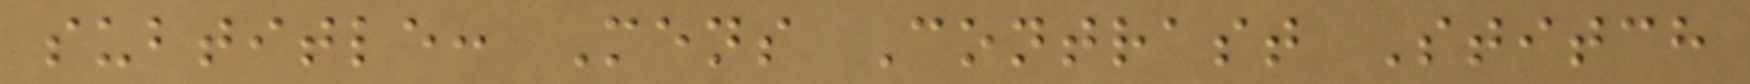subtitle: Mens Contrast Stitch
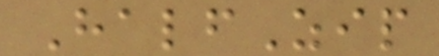HalfZip
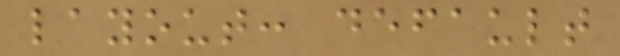layout: default
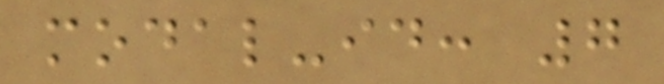modal-id: 7
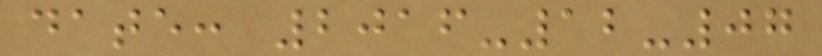date: 2016-12-07
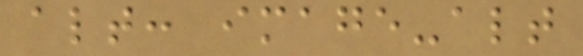alt: image-alt
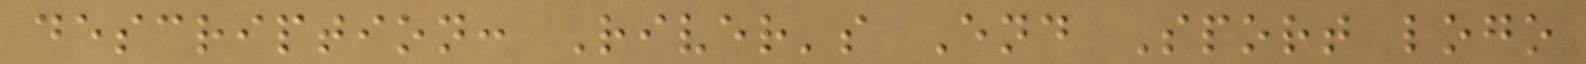description: River's End Sport logo
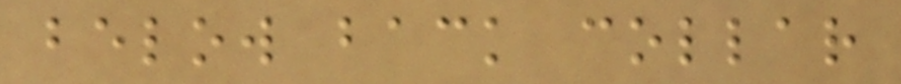below back collar
